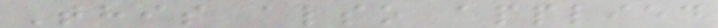This also applied
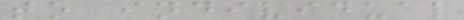to individual
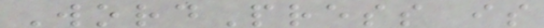WordPress is
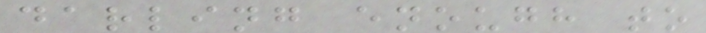darling enough to
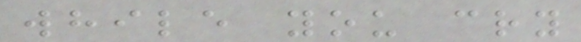while you cry
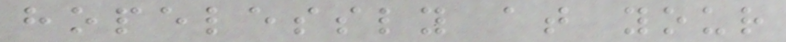hopelessly at your
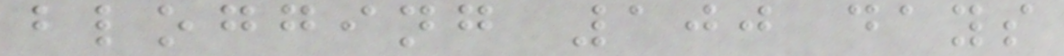blogging 100 days
